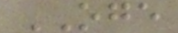OGE
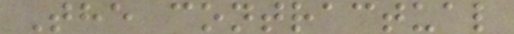The contractual
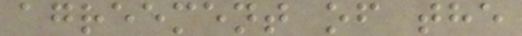agreement of the
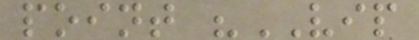point "VIP
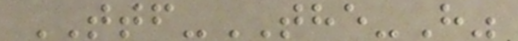TTF-THE-H"
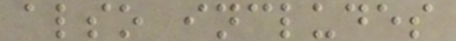also includes
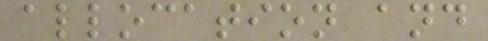allocation and
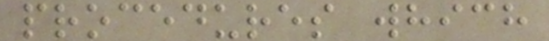procedures which
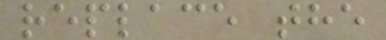replace the
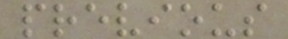previous
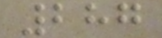287
